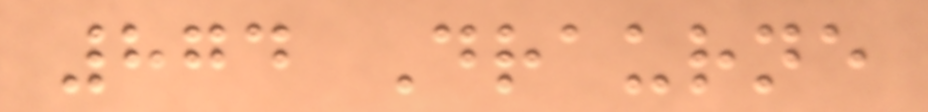874 Draurne
